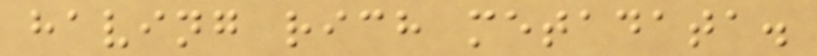having rich metadata.
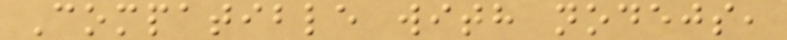Compatible with nodejs,
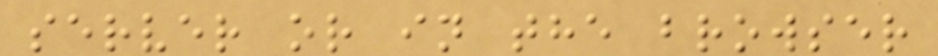server or in the browser
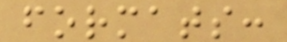formats:
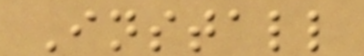Install
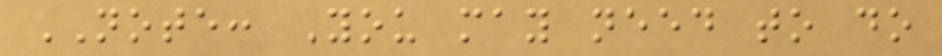NOTE: You may need to do
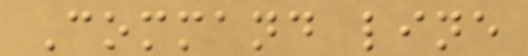Command line
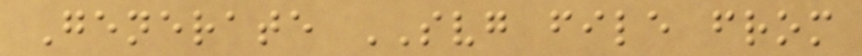Generate SVG file from
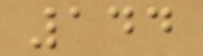144
